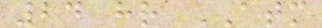24 hr ATM
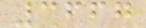3667
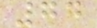74
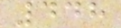448
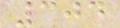304
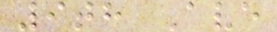9th Ave
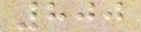800
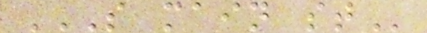S MAIN ST
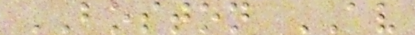BOSTON AV
